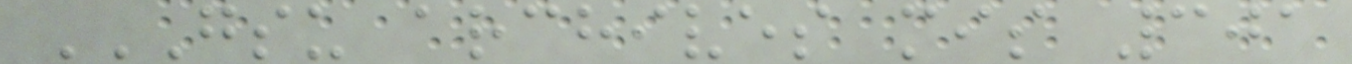GSU ARCHIVES MIS 301
